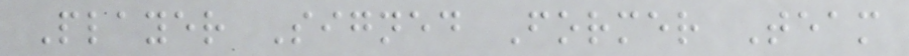Player Signed Former Team
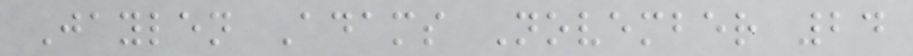Jaylen Adams November 24
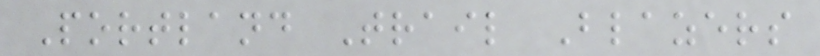Portland Trail Blazers
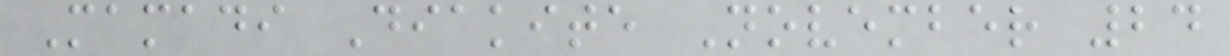Mamadi Diakite November 24
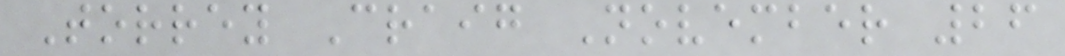Torrey Craig November 26
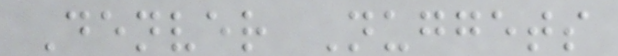Denver Nuggets
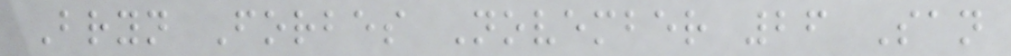Bryn Forbes November 26 San
